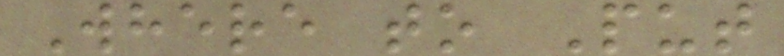Where to Put
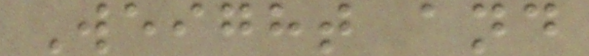Weight and
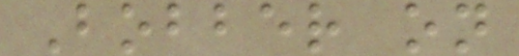Bobber on
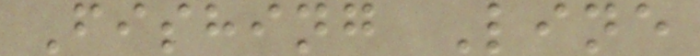Fishing Line
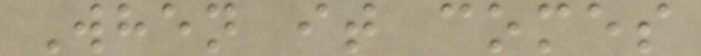When it comes
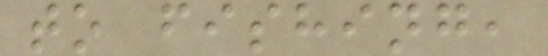to fishing,
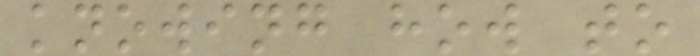knowing how to
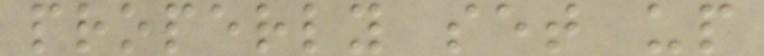properly set up
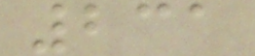231
